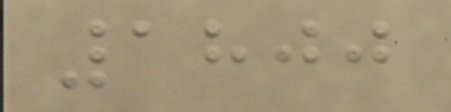1800
